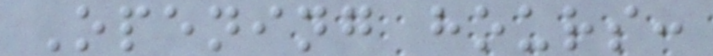Opening hours:
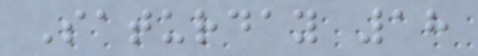Saturday 18
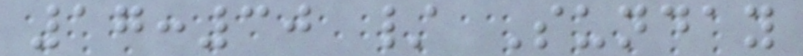17:30 / Sunday
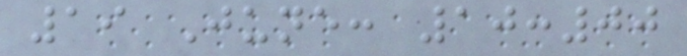19 June: 10:00
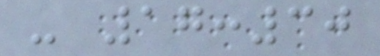- 17:30
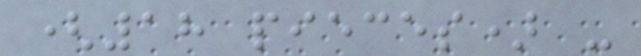(18 pieces) -
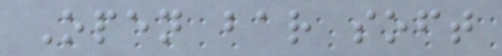Open bar soft
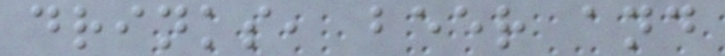drinks, beer and
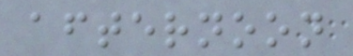afternoon
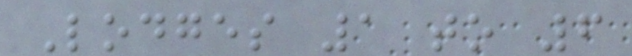Lodges 1 to 6
